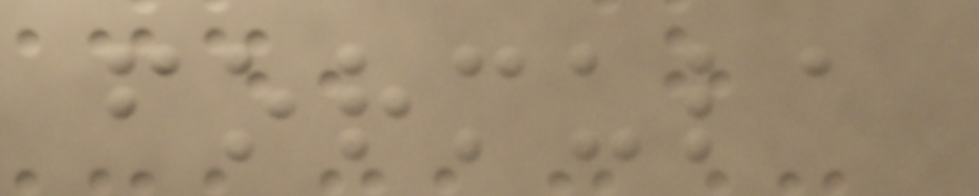formula
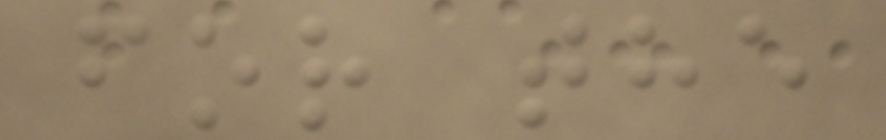for the
